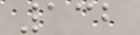132
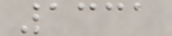1331
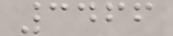3466
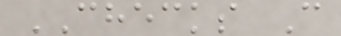CHECKS C
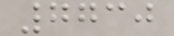7730
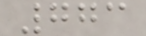773
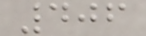406
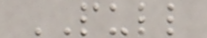PULL
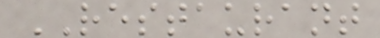RESTAURANT
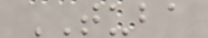TUBA
